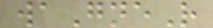waGneR
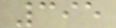395
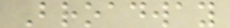Broadway
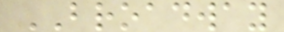BROADWAY
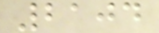2104
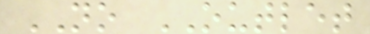NO OUTLET
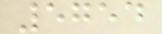5754
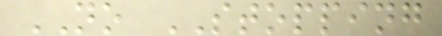NO STOPPING
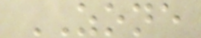ZONE
